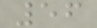56
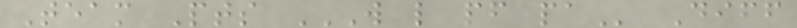Team Pts W L PF PA Diff
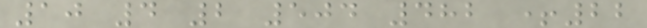10 4 2 504 482 +22
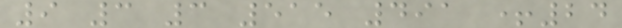9 3 3 515 491 +24
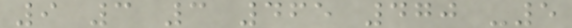9 3 3 465 470 -5
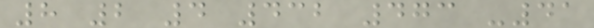8 2 4 432 473 -41
